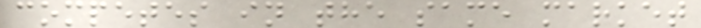competes in the same market
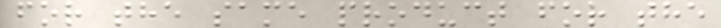for the same product for the
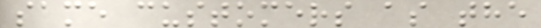same customers as the
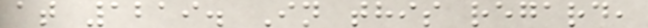at 1219. In this regard,
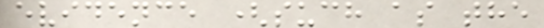evidence (such as the
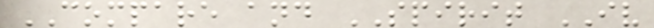COMPARE and SPIRIT IV
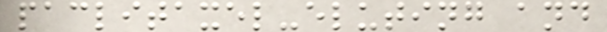paclitaxel-eluting and
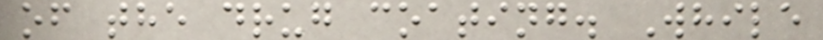of the drug coating. While
